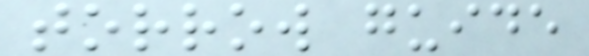torrow guide
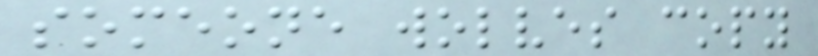someone wolves copy
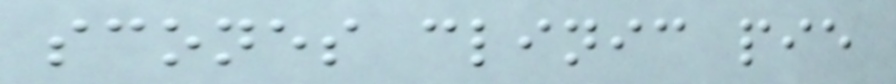scones clinic pie
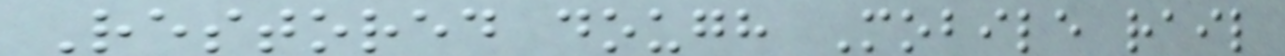Restored dough Mobile rail
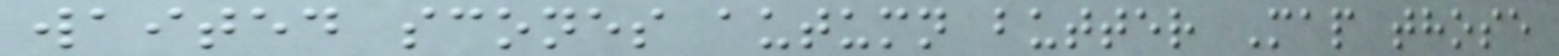waited scones autumn butter Map those
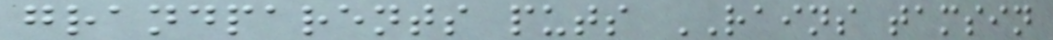grandparents puts RAINS tamsin
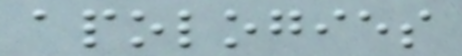apologies
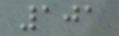101
